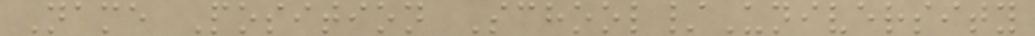Name Position School/University
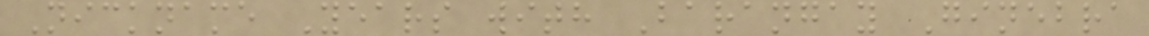Nickname Years with Barangay Ginebra
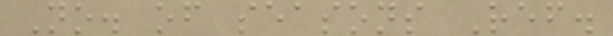No. of seasons Ref.
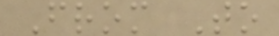From To
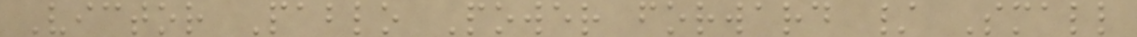Victor Pablo Power forward / Small
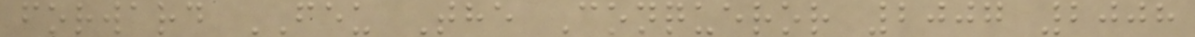forward FEU The Conqueror 2007 2008
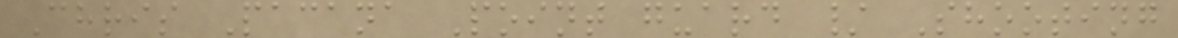Chris Pacana Point guard / Shooting
